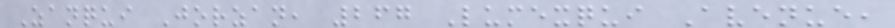Zanqui Jorzan, 267 Lumexqui Avenue,
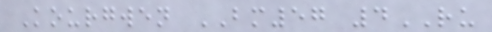Kourgwen BM57 4RU
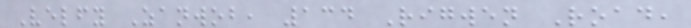Velfy Zanwob, 134 Rigwen Road,
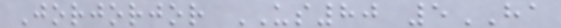Jorjorjor US80 5HA
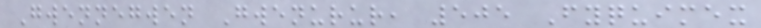Gwennegwen Gwenurur, 505 Fyquimex
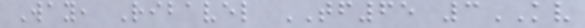Way, Ribavel TF65 3KV
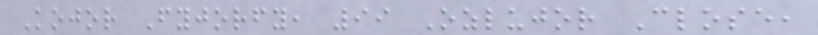Kojor Fyjorfy, 99 Ozlujor Close,
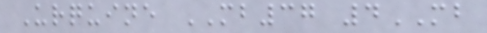Urquine MB37 4MB
